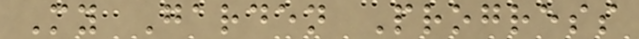My Garden Progress
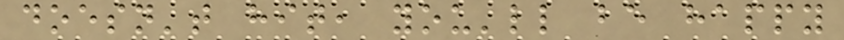doesn't hit, you'll be happy
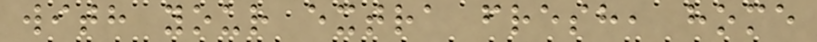with your extra fresh, home
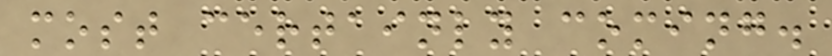most certainly coming.
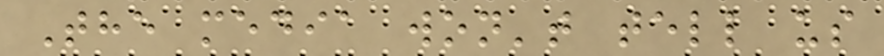The media won't tell us
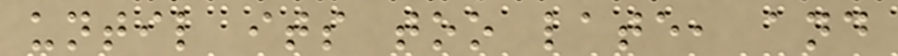until its too late, and
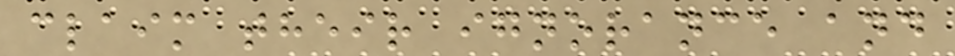claim their ignorance and
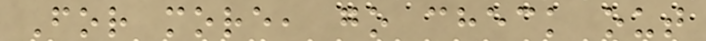For more, go check out
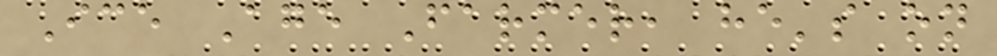Ice Age Farmer, he's on
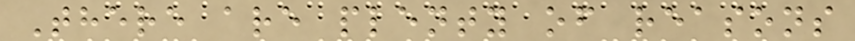There are plenty of reasons
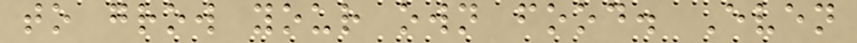to grow your own food. Even
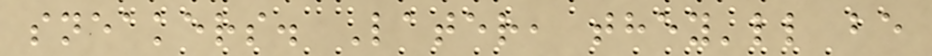sneakers. Later, they'll be
